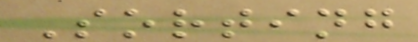Sorting
